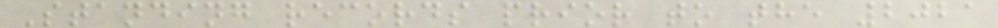Standing records prior to the 2021
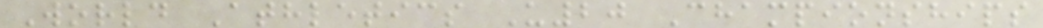World Athletics U20 Championships
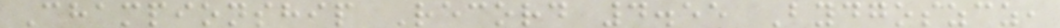Championship Record 4.55 Bydgoszcz,
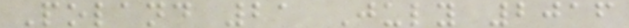Poland 21 July 2016
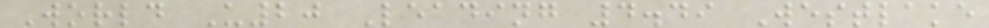World U20 Leading 4.49 Westlake
